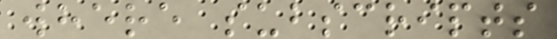where subscripts
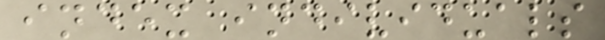index individuals
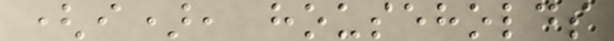(i), households
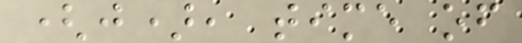(j), time of
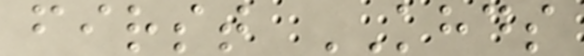first KHDS
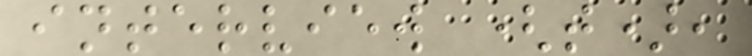interview (t),
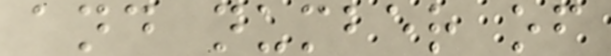and number of
